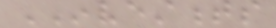INVESTMENTS
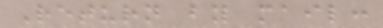Return by mail:
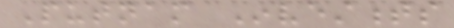Putnam Investments
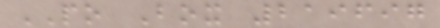PO Box 219697
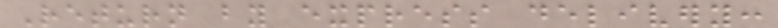Return by express delivery:
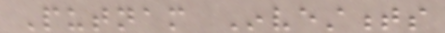Putnam Investments
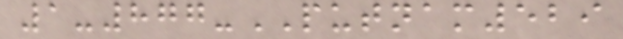1-877-PUTNAM529
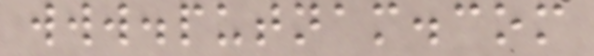www.putnam.com
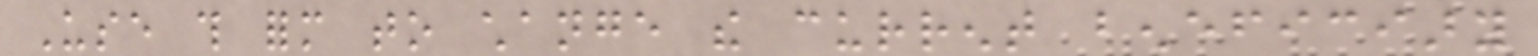Use this form to change the current beneficiary
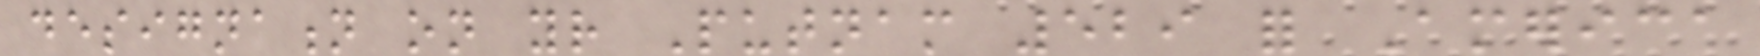designation on your Putnam 529 for America
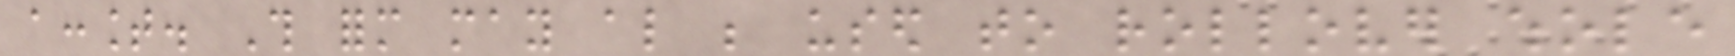account. This form may also be used to rollover whole
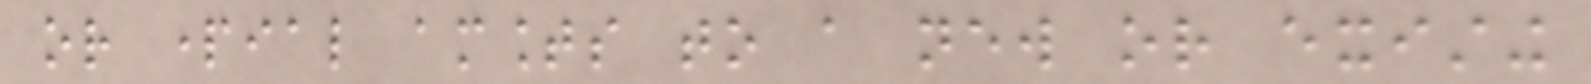or partial amounts to a new or existing
